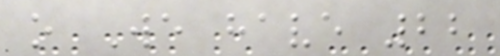o We have 22
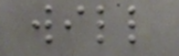will
